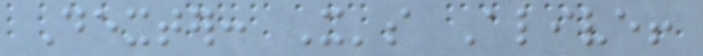Dexter: It's Alive!
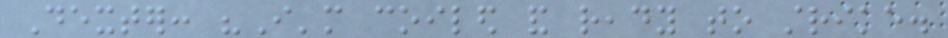Dexter: "I'm coiled and ready to strike.
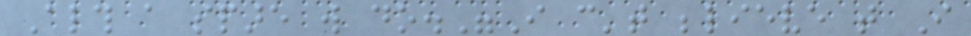Although a spare will do."I can't believe that I
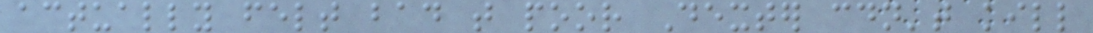actually felt bad that poor Dexter couldn't kill
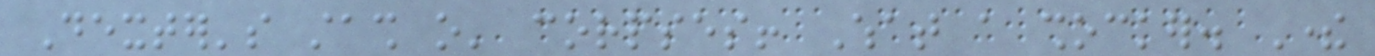Dexter's stash o' corpses! What a shocker. There
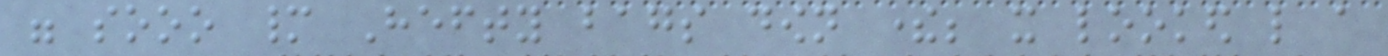were sooo many Hefty bags down there; it looked like a
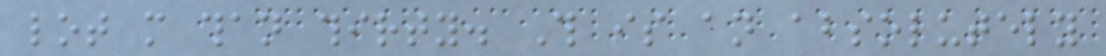lot more than thirty. This is an absolutely
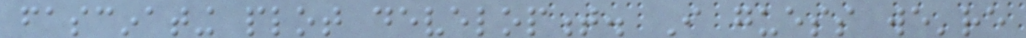fascinating plot development. I guess we're
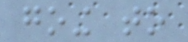going to
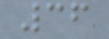36
